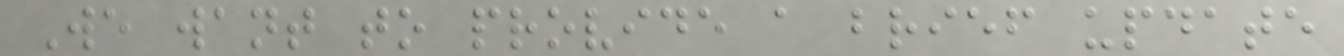We want to provide a brief update
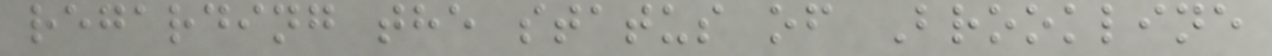regarding the status of Brookline
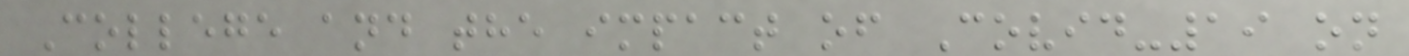College and the impact of Covid-19 on
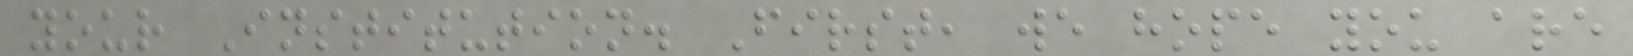your Institution. First, we hope you are
